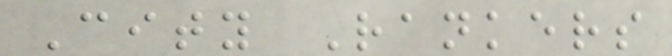City Rankers
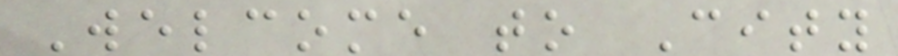Welcome to City
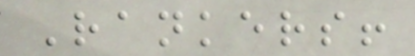Rankers!
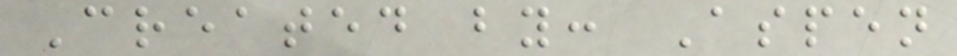Created by: Aspen
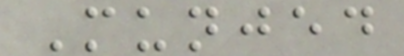Munjed
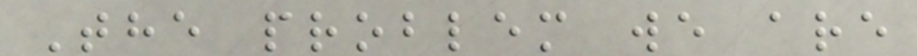The problem we are
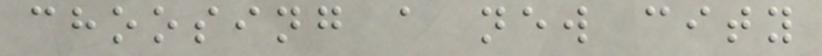choosing a new city
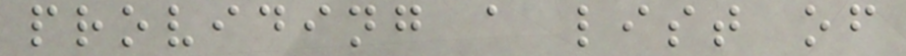providing a list of
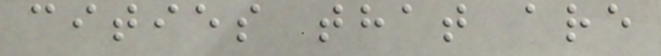cities that are
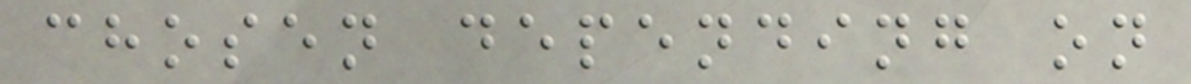chosen depending on
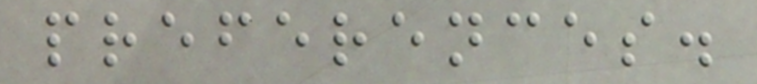preferences.
